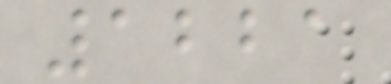1221
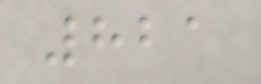821
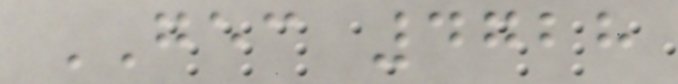GEC 4728
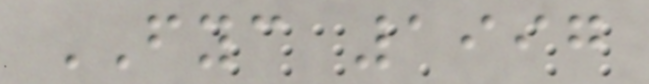FYC 1997
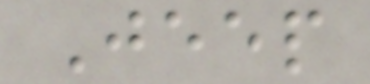Jeep
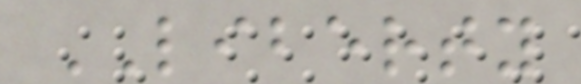LIBERTY
